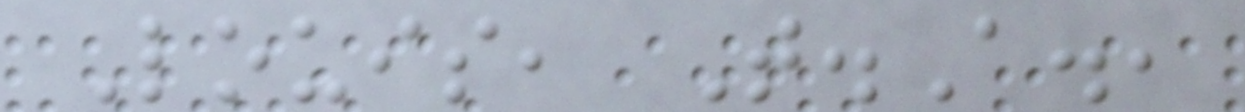Louis, T.A.,
